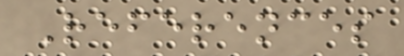References
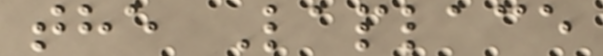the Laplace
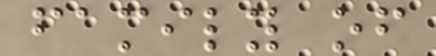family of
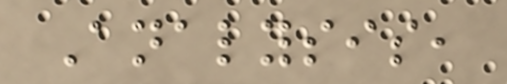Analysis,
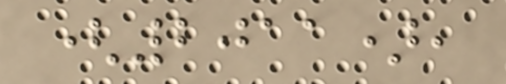(2011),
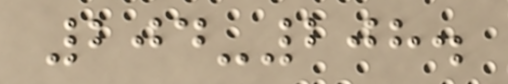204-208.
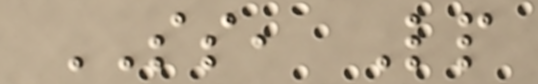SS, Lp
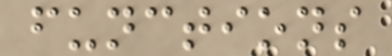functions
